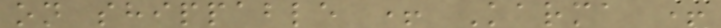on shippable + Karma +
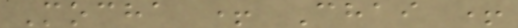Mocha + Chai +
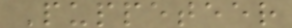Puppeteer
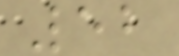52
